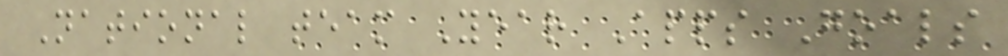National team Year Apps Goals
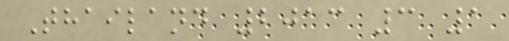Thailand 2013 3 1
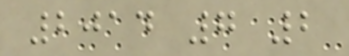2014 7 2
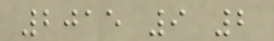2015 9 2
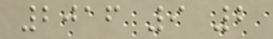2016 9 2
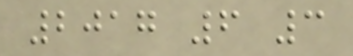2017 6 3
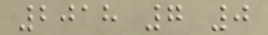2018 7 0
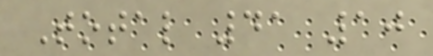Total 41 10
